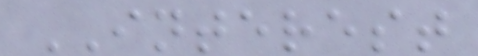INTEREST
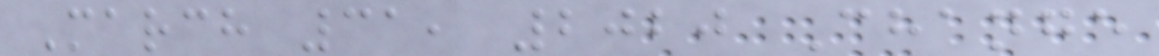March 31, 2020 Change
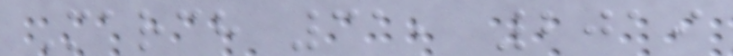March 31, 2019
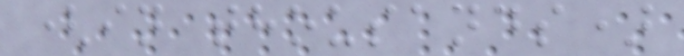(in thousands)
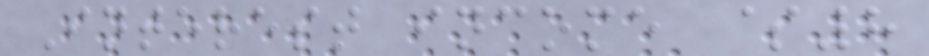Interest income $8
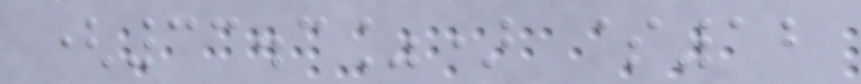(33.3%) $12
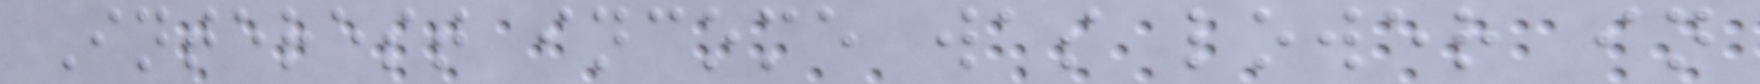Interest income was lower in
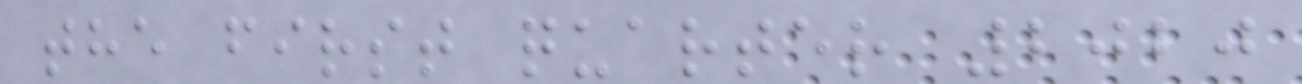the first quarter 2020
